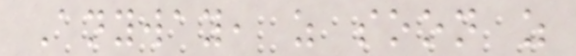Anyway, as soon as
